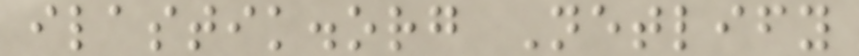ilastik.org Netlify
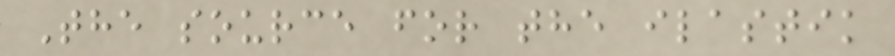The source for the ilastik
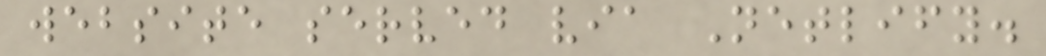website served via Netlify.
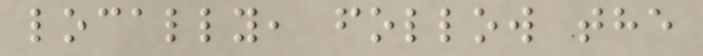locally, follow the
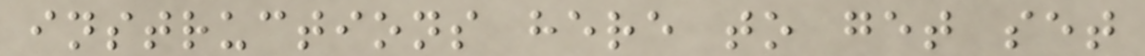instructions here to get set
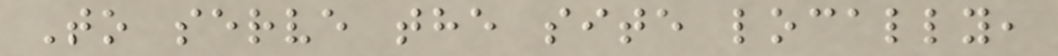To serve the site locally,
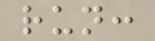run:
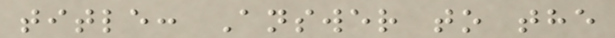title: Answer to the
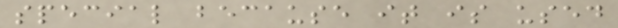special because it is used
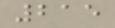215
